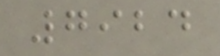7924
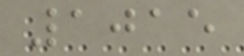1015
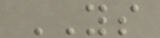YS
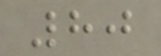80
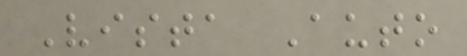Vista Auto
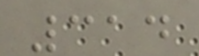314
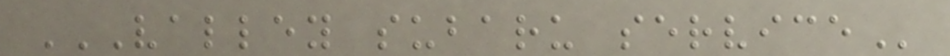VALLEY SUBARU SERVICE
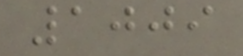1009
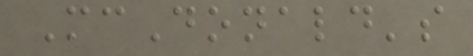McDonald's
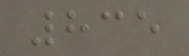835
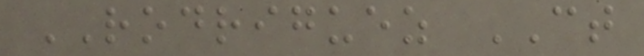RODRIGUEZ CT
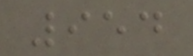954
